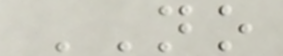NO
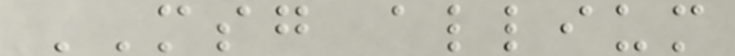MSG allium
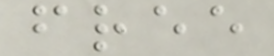free
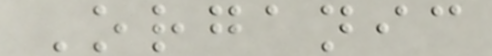Organic
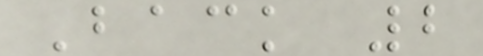Back 2
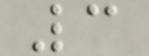3
